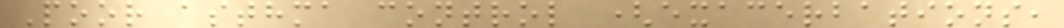Poor asthma control (exacerbations,
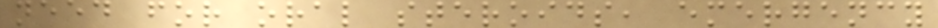need for oral steroids, emergency
